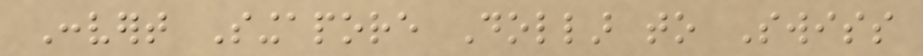Convert Singapore Dollar to Swiss
